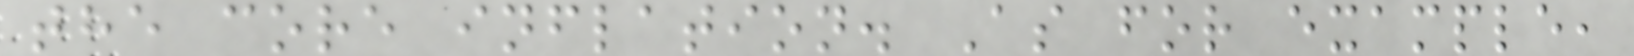the core inflation. As for example,
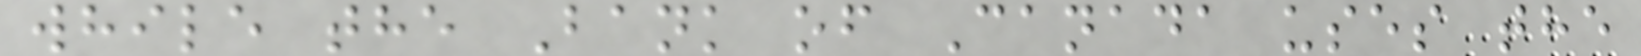while the Bank of Canada uses the
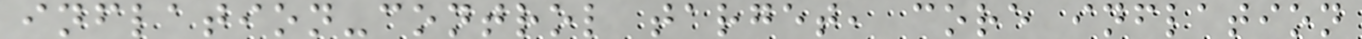inflation-control target, core inflation
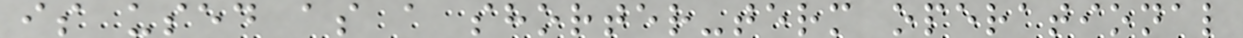is used as a shorter-term operational
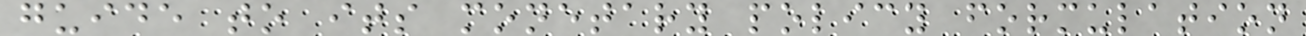guide to its monetary policy formulation
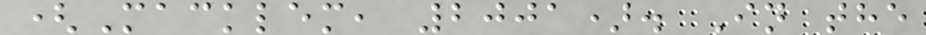(Macklem, 2001). In the
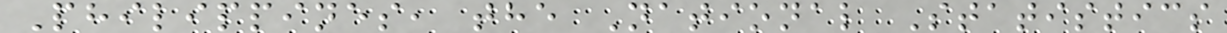Philippines, the National Statistics
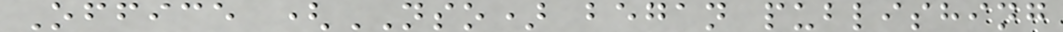Office (NSO) began publishing
